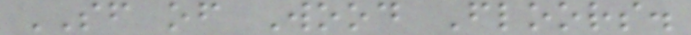SF of Wood Floors.
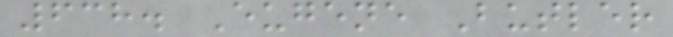638. Eugene Butler
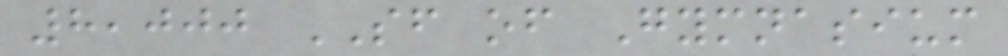8,000 SF of Gymnasium
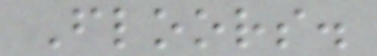Floors.
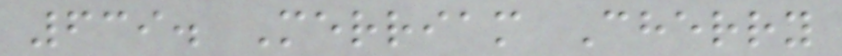639. Merriam Cherry
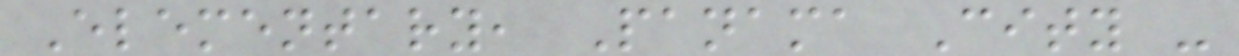Elementary, Panama City -
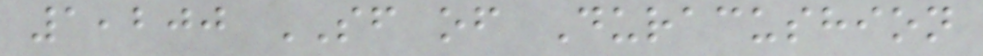1,200 SF of Duracushion
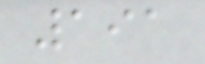191
